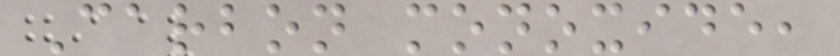Carbon monoxide,
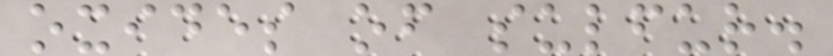oxides of sulfur.
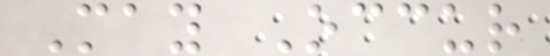May Occur
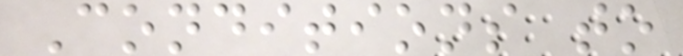Conditions to
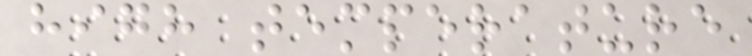high temperature
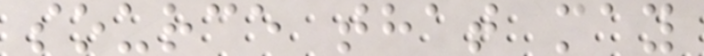source that may
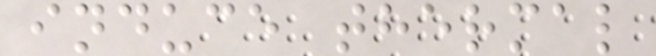induce thermal
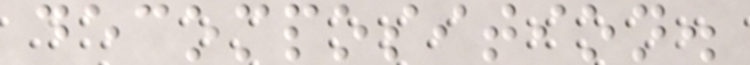decomposition.
